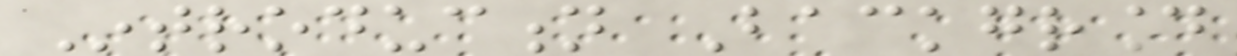Introduction Background
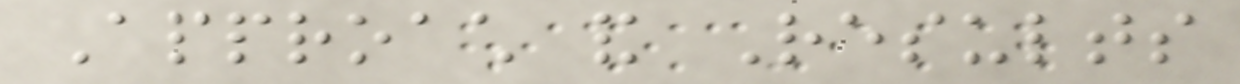Approach and Results
